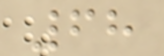68
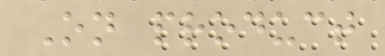On product
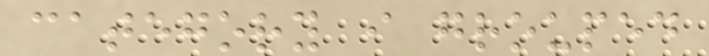category i grouped
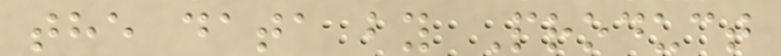the data by Product
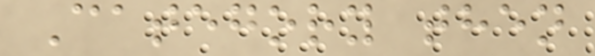Category then
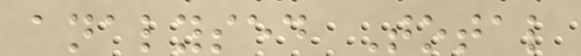analysed Total
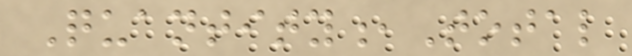Quantity,Total
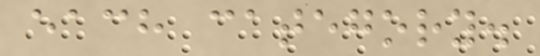each category.
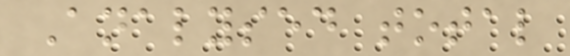Analysed total
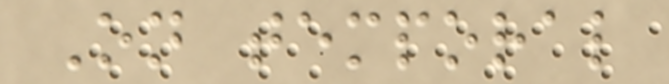On temporal
